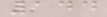144
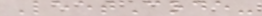LeetCode-
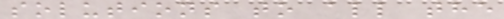solutions to all the
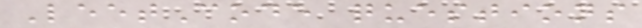LeetCode questions
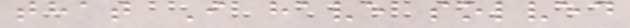that I have solved
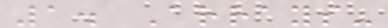1. Arrays-
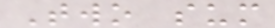Two sum
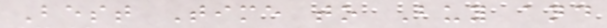Best Time to Buy and
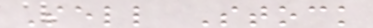Sell Stock
